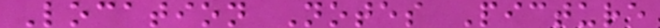Location Notes Picture
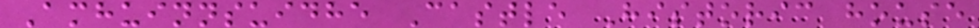Amhuinnsuidhe Castle Historic house
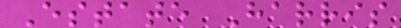Estate Harris
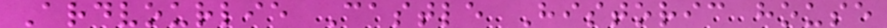Ardvourlie Castle Historic house
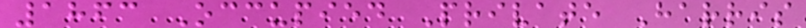1863 Occupied Private Harris
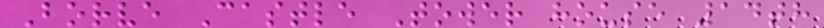Borve Castle Tower house 14th
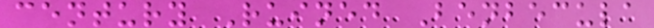century Ruined Benbecula
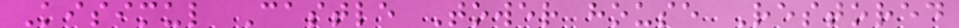Kisimul Castle Tower house Restored
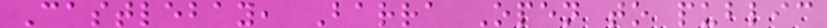Castlebay, Barra Open to public
